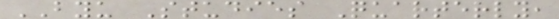BYU Studies Quarterly,
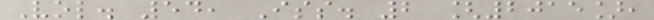Vol. 54, Iss. 2 [2015],
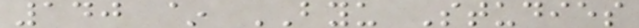140 ~ BYU Studies
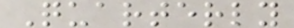Quarterly
